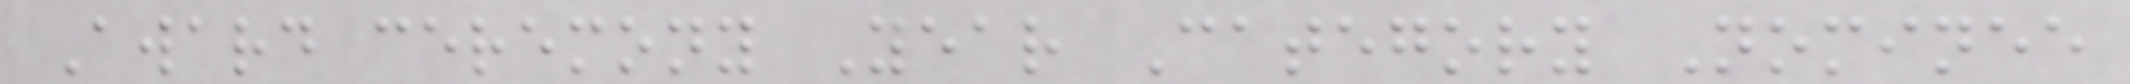Award ceremony Year Category Nominee
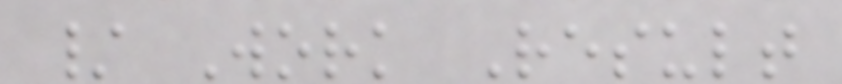/ Work Result
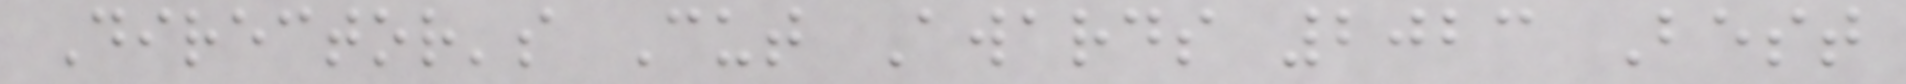Director's Cut Awards 2023 Best
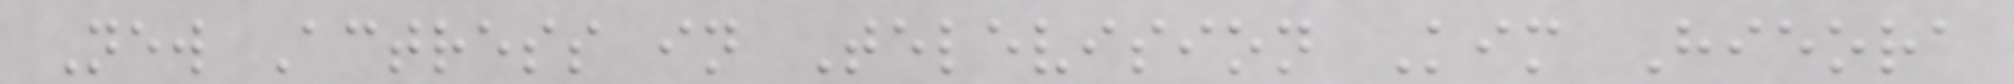New Actress in Television Kim Hieora
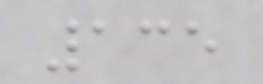135
